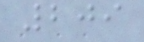209
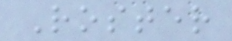Roster
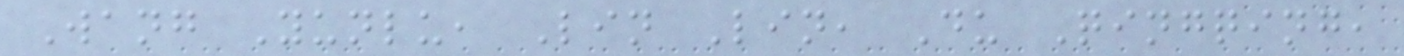Wang Yunlu, Lin Lin, Du Qingqing,
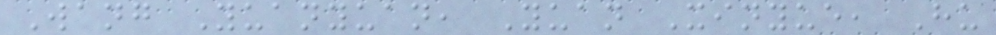Wang Yuanyuan, Yuan Xinyue, Hu
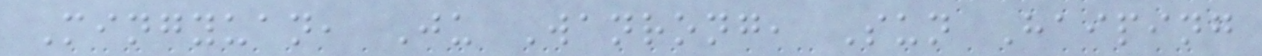Mingyuan, Ju Wanrong, Sun Haiping
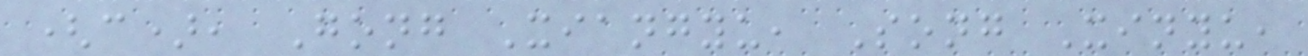(c), Gong Xiangyu, Song Xinyu,
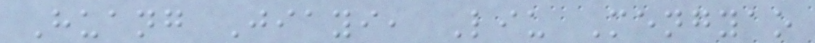Huang Jiayi, Liu Mengyao
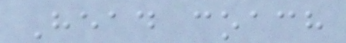Head coach
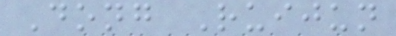Dong Ruijun
